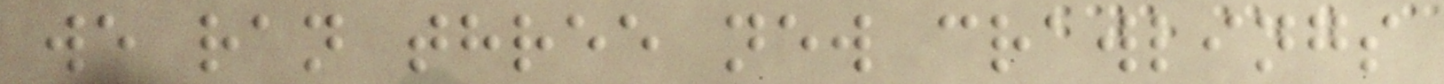we ran three new crawlings
